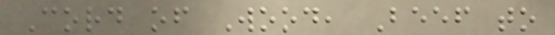Cord of Wood, Beef to
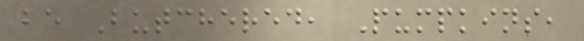be Butchered, Pumpkins,
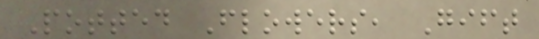Potted Flowers, Gift
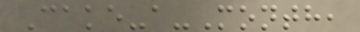Cake-a-Month,
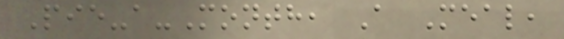Pie-a-Month, A Meal,
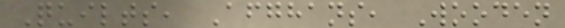Quilts, Afghans, Wooden
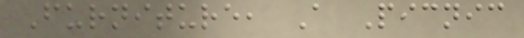Furniture, A Picnic
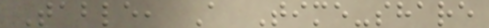Table, A Time-share
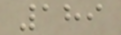189
